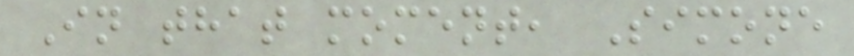In that moment, Simone
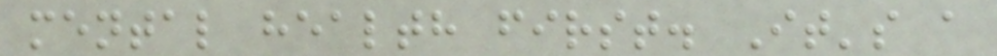mental health first. It's a
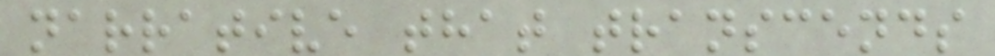narrative that transcends
